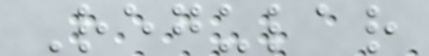Regular
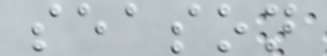season
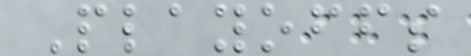Playoffs
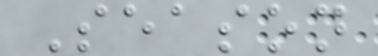Season
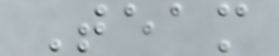Team
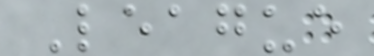League
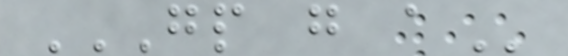GP G A
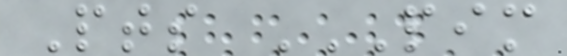Pts PIM
